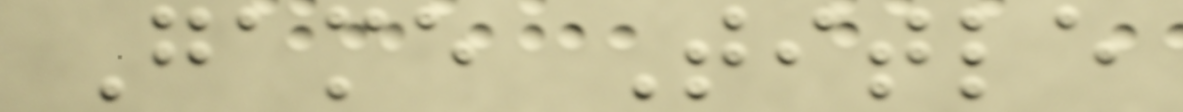Game Title
